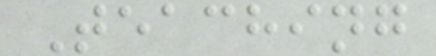Teaching
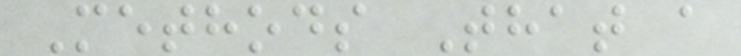Methods That a
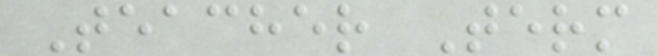Teacher Term
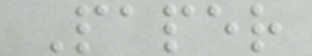Paper
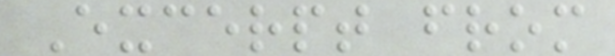Excerpt from
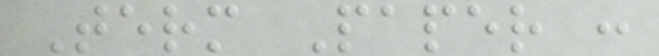Term Paper :
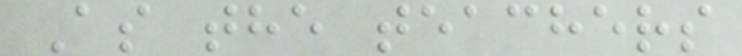As the teachers
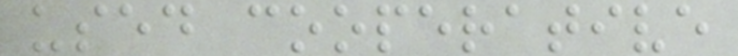used cooperative
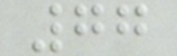77
